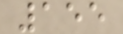155
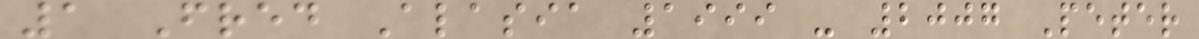1 Fred Alasia 1999 - 2007 Peter
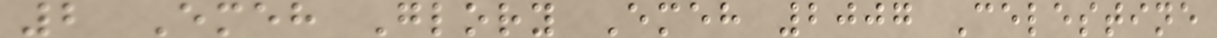2 Emeh Glory Emeh 2007 Celestine
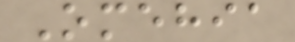Omehia
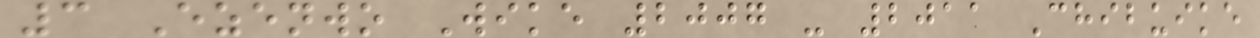3 Ezenwo Wike 2007 - 2011 Chibuike
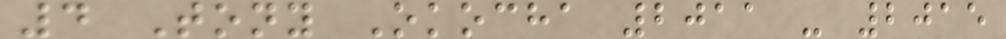4 Tony Okocha 2011 - 2015
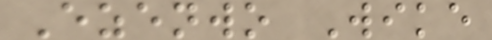Ezenwo Wike
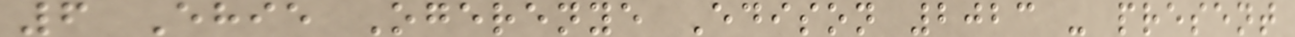6 Ehie Ogerenye Edison 2023 - present
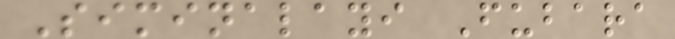Siminalayi Fubara
